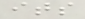its
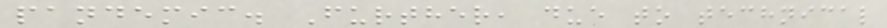pandemic. Further, due to technical
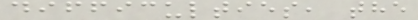difficulties, the
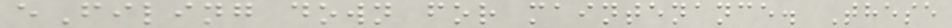eFiling down for maintenance. These
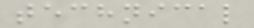technical
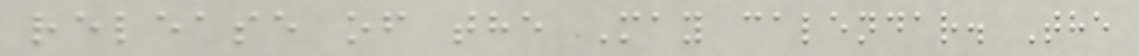release of the May calendar. The
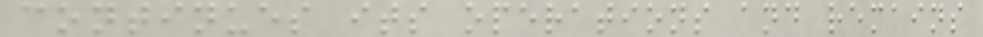continues its operations and remains
